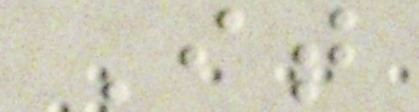It
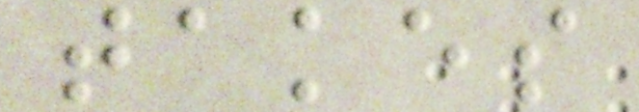takes
